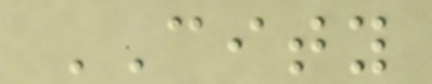CITY
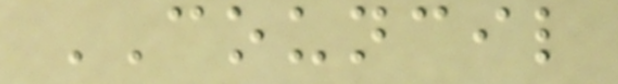COUNCIL
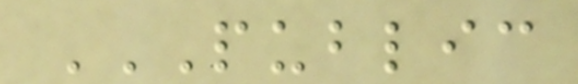PUBLIC
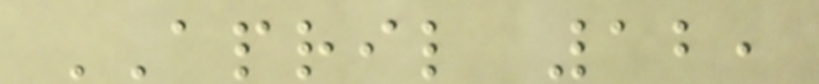APRIL 12,
